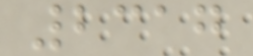2317
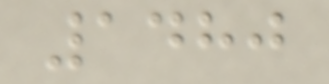1480
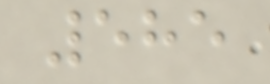585
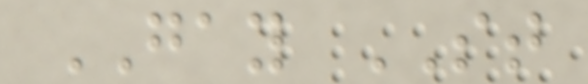GAY ST
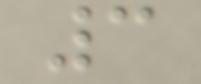3
